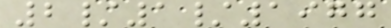2/1/1977
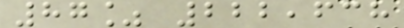87% 222,638
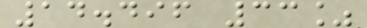14.496 33%
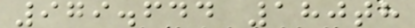979.644 180th
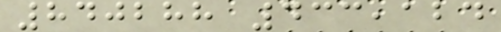840288 433,124
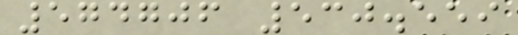574706 530.559
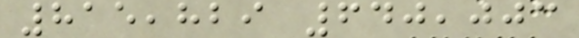815,829 640,003
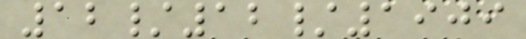12/12/1909
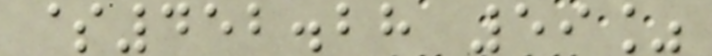$452.28 59%
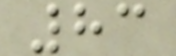83
